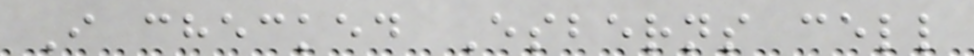I checked Esberns cell
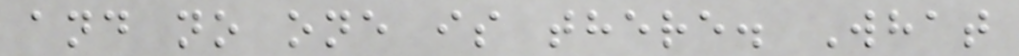and no one is there. What
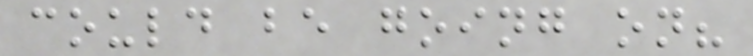could be going on?
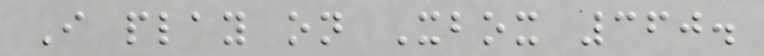I play on Xbox 360.
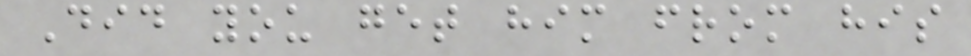Did you get him from his
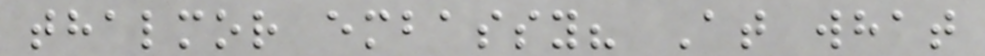thalmor embassy? At what
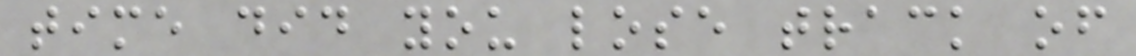time did you lose track of
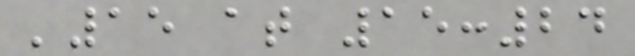'15 at 15:24
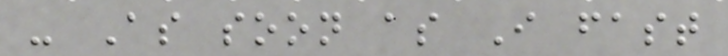- As soon as I fast
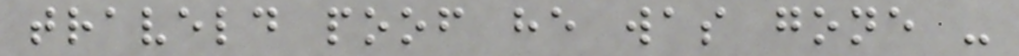traveld poof he was gone -
